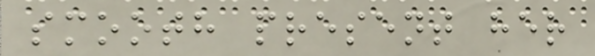smooth present her
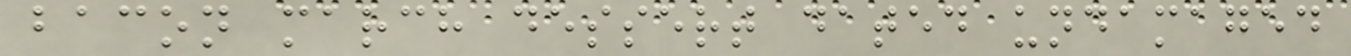bacon march dessert dated undamaged
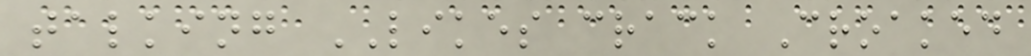talking LIKES crack Croaked
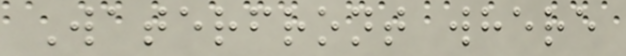Waterfront where
